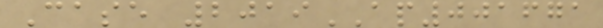Case 2019AP001671
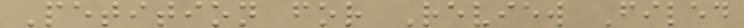Petition for Review Filed
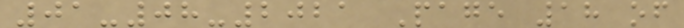01-08-2021 Page 18 of
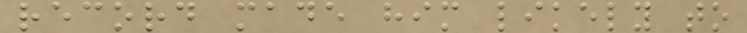record made him likely to
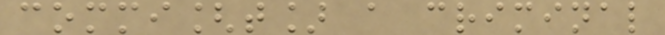commi[t] a criminal
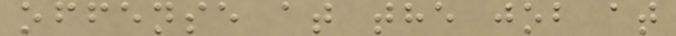offense at the job at
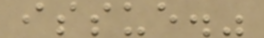issue."
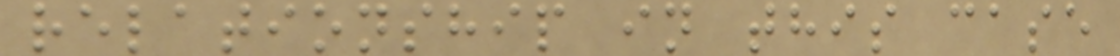relationship in this case
